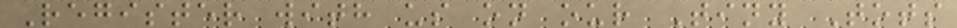Register with us on our Tiny Tots
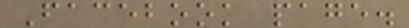Facebook page.
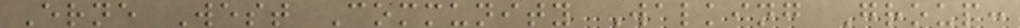Erne West Community Walking Group:
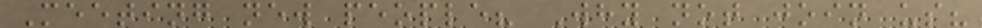Meeting new people? Why not join us?
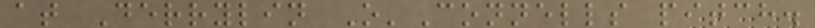at Derrylin O'Connells pitch.
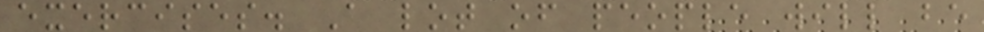exercises. A lot of people will be
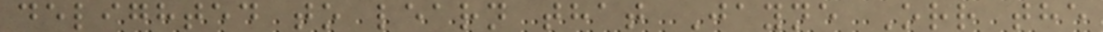delighted to learn that Jayne Orr the
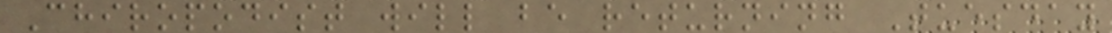Chiropodist will be returning Tuesday
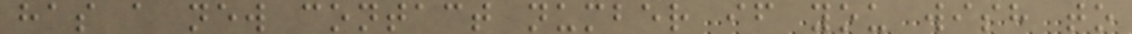has a new contact number if you wish to
